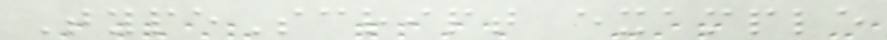TypeScript example
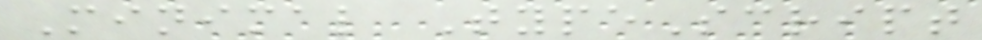Minimal TypeScript
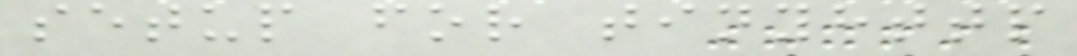setup for tinyhttp
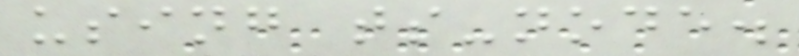using ts-node.
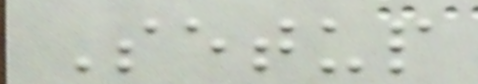Setup
